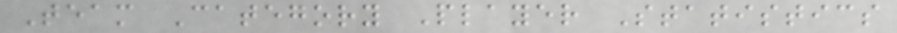Team Category Player Statistics
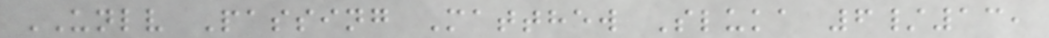UNLV Passing Matthew Sluka 6/13,
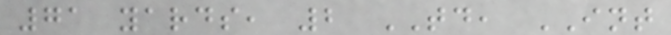71 yards, 2 TD, INT
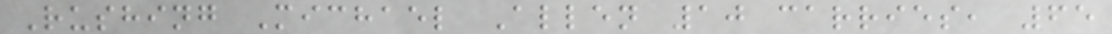Rushing Michael Allen 10 carries, 65
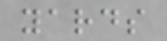yards
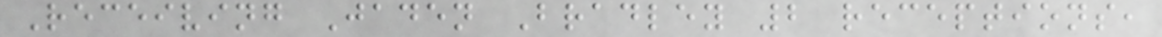Receiving Jaden Bradley 2 receptions,
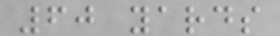60 yards
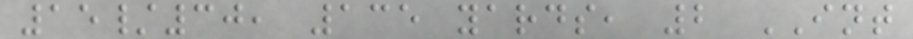15/30, 135 yards, 2 INT
